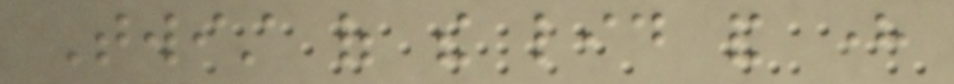Twist of the lid and here
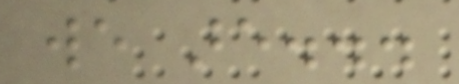we are...
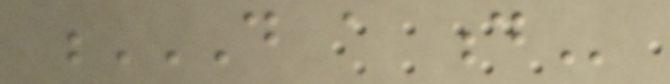D A D
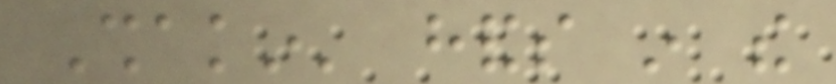Shakin' hands in the
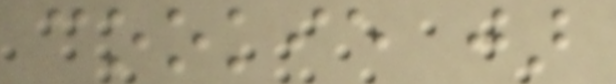cookie jar
